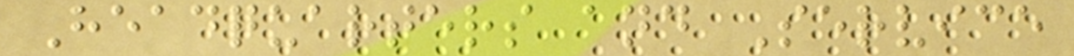Headquarters and Service
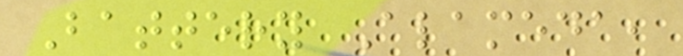Battery Alameda,
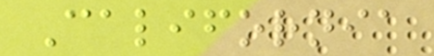California
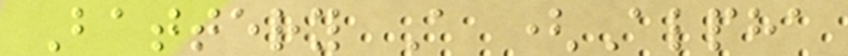Battery A (Alpha
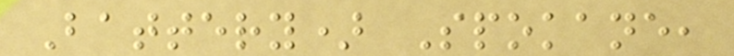Battery) Spokane,
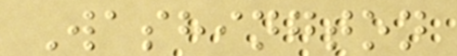Washington
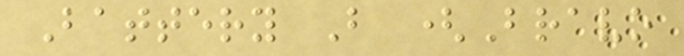Battery B (Bravo
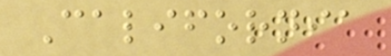California
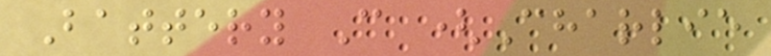Battery C (Charlie
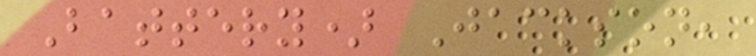Battery) Jackson,
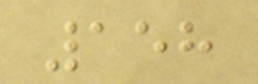158
